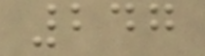247
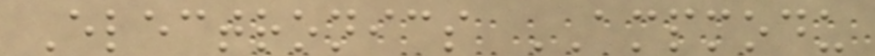Electronics AMPMODU
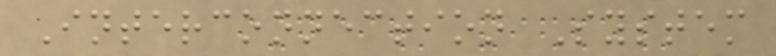Interconnection System
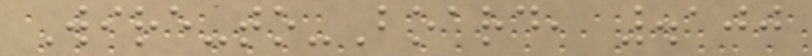Wire-to-Board, .100
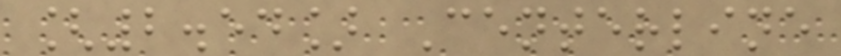[2.54] Centerline
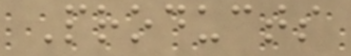Products
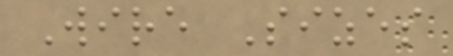Wire Sizes
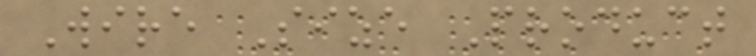Wire Size Product
